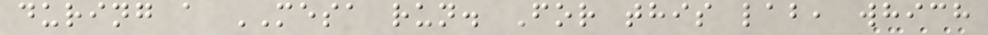during a MESA run. For this lab, which
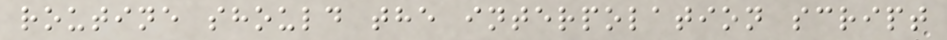routine should the interpolation script
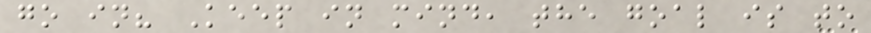go in? Keep in mind, the goal is to
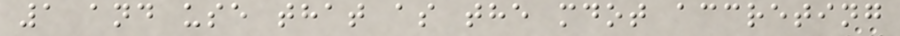1 and use that as the mdot accreting
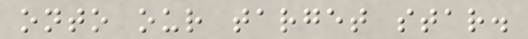onto our target star.
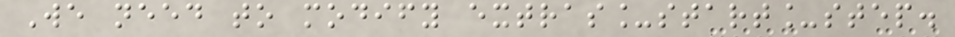We need to modify extras_start_step.
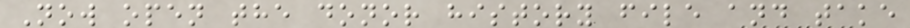Now open the donor history file and take
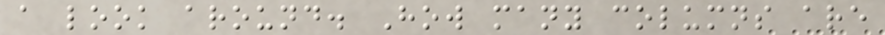a look around. How many columns are
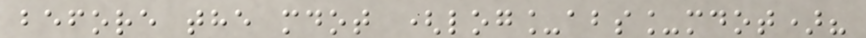before the mdot (log_abs_mdot)?
